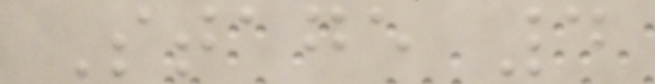Stage 4
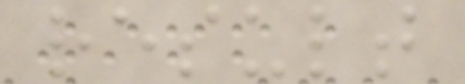result
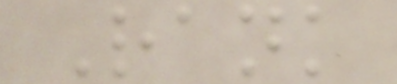Rank
